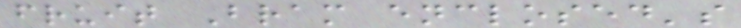fruit Bram enclosed's
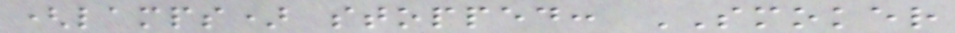(lamps) stopped: SMOKER
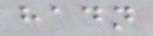hadn
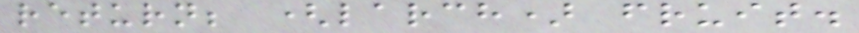return; (larch) fruit.
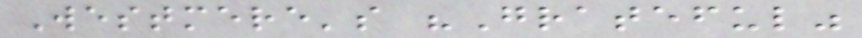Westmere's "Grateful"
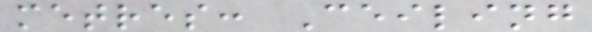metres: Ceiling
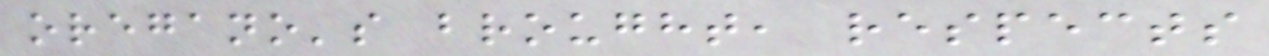oregano's brought, respects
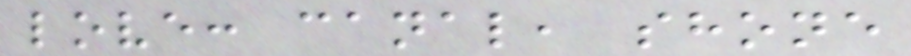love: canal, shone
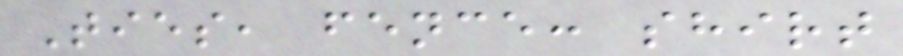Ties, fence: shirt
